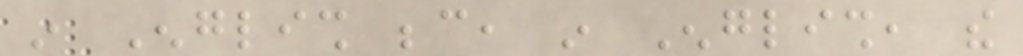in English because, in English, the
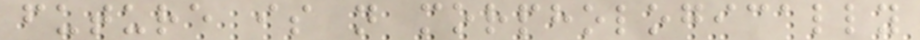future is not morphologically
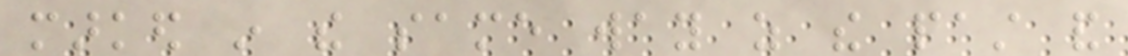marked in the same way as the past and
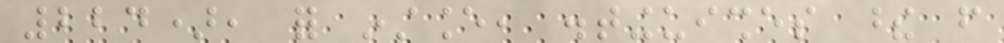224), for instance, distinguishes these from
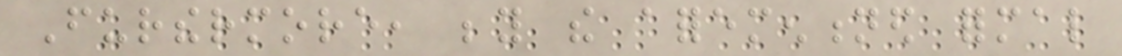Furthermore, beyond the aforementioned formal
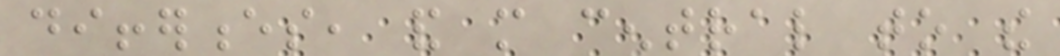differences, and more central to the
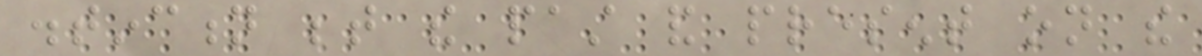distinction between the past and present on the
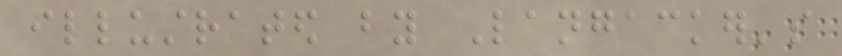illustrated by Langacker's
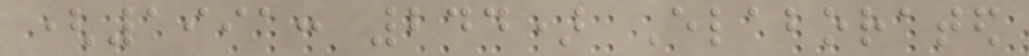(1991: 244) Elaborated
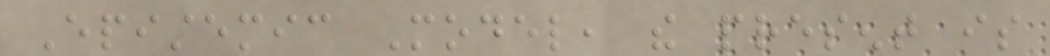Epistemic Model, the present is
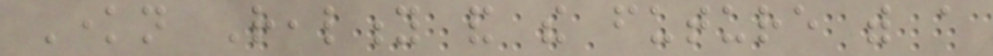Known Reality and the future with a
